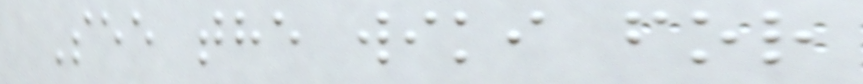See the wiki for
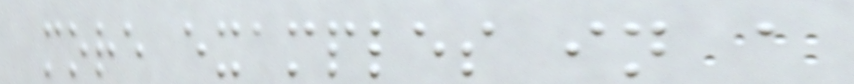more examples in a
